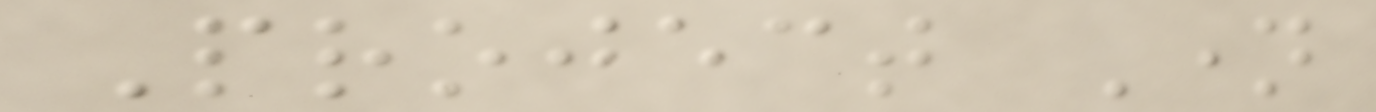Project Name
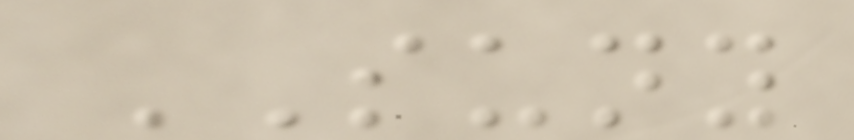SUNY
